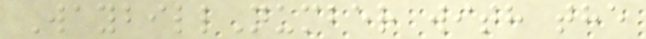WaybillNumber with the
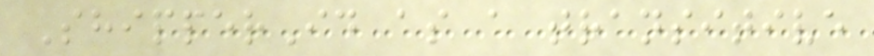ShipperId as a transitive
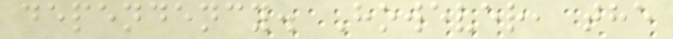dependency. However, the
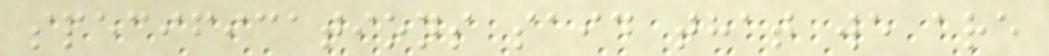specifications said that we are
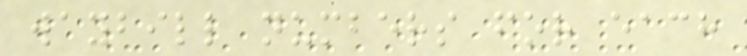waybill numbers for each
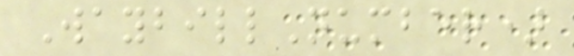WaybillNumber)
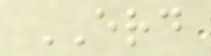ERD
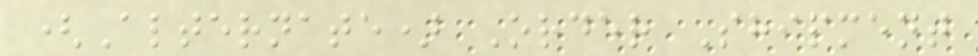(Alternate) Order Shipment
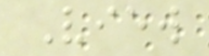View
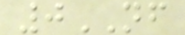0NF
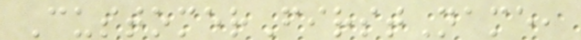CustomerFirstName,
